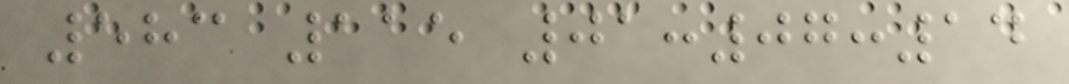583 115 01:07:14
